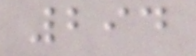294
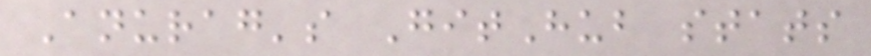Anurag's GitHub stats
